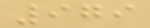979
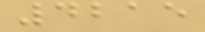4215
